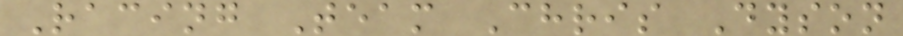Racing Team Chris Dyson
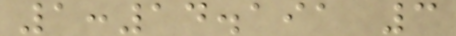1:14.191 3
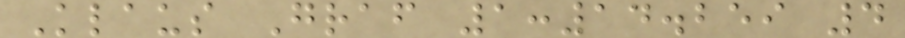Klaus Graf 1:14.259 4
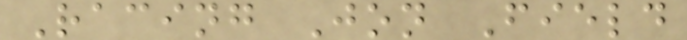Racing Jon Field
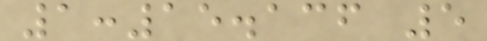1:15.136 5
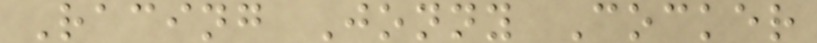Racing Jonny Cocker
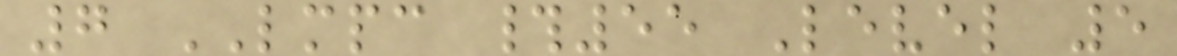7 LMPC #55 Level 5
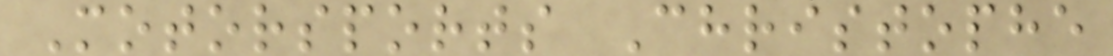Motorsports Christophe
